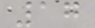17
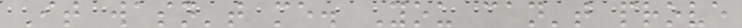It wasn't me. You can't prove
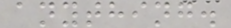anything.
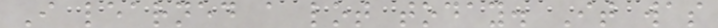I learned a lot today. It was
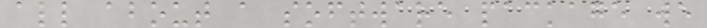all about a software package we
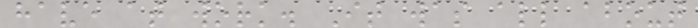have at work. It was all about
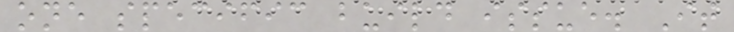one specific build issue. It
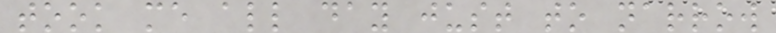took me all day just to narrow
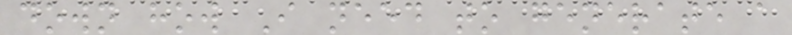down how I need to generate a
